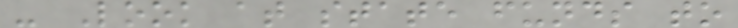- Look at state funds to
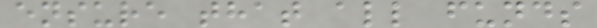ensure that all funds
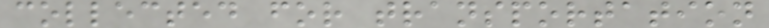collected for transportation
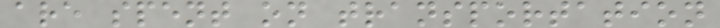are spent on transportation
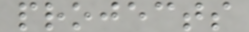projects
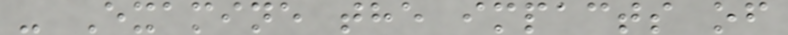- Examine the impacts of
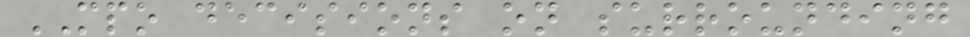MPO decisions on surrounding
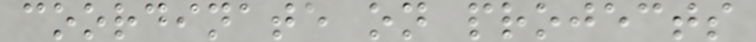coordinate on projects
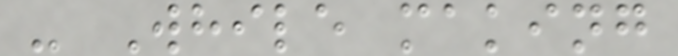- While making
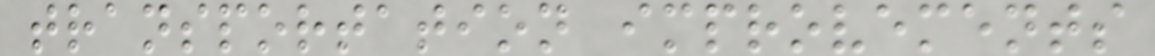transportation improvements
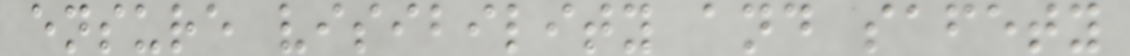ensure visibility and safety
